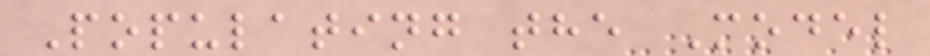Populating the Model
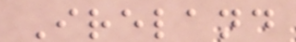Ireland
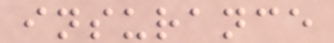insurance
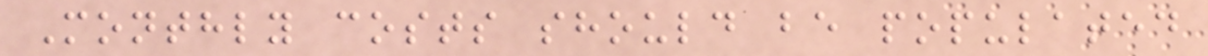Monthly costs should be populated
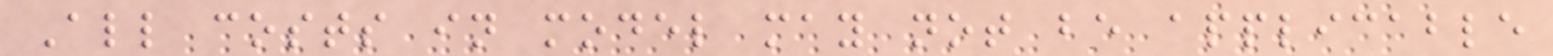All costs in model may not be applicable
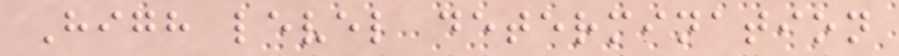High level determination
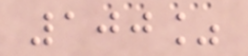100%
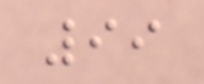99
